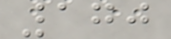170
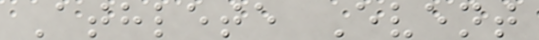Athlete Event
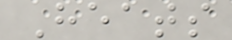Heats
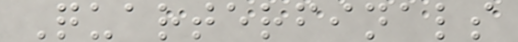Quarterfinals
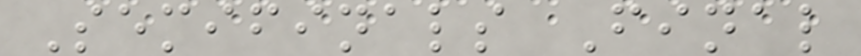Semifinals Final
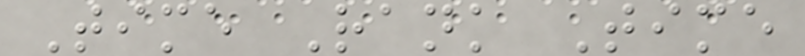Time Rank Time
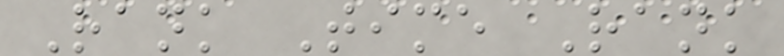Rank Time Rank
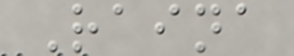Raina
